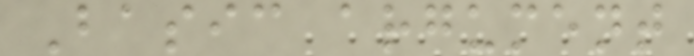Basic argument
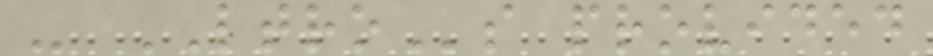- LTROs provided
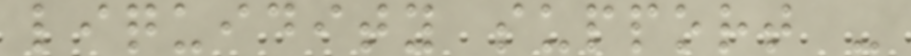liquidity support -
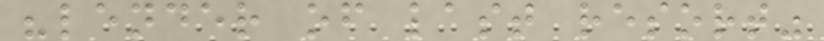"lender of last resort"
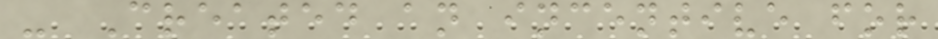- Created an incentive for
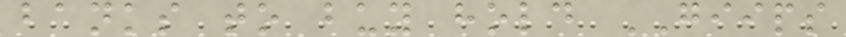banks to buy hold GIIPS
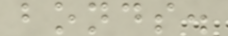bonds.
